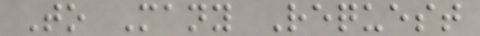To Many Request
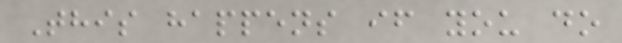This happens if you do
